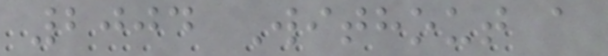2004 Without a
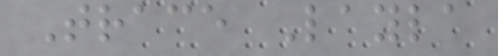Trace Layla
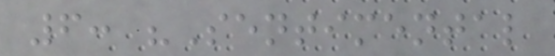6: "Sentimental
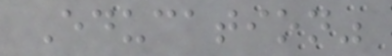Education"
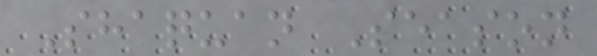Shaquan Season
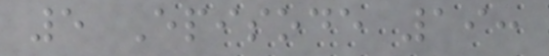5 Episode 19:
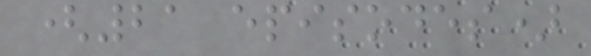(21 episodes)
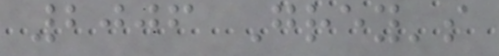2006 Grey's
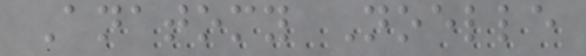Anatomy Noelle
